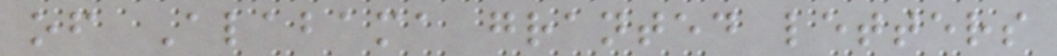of Alabama granted letters
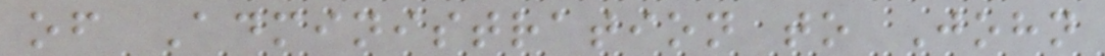of Administration to John
